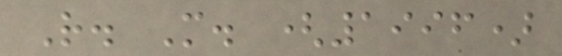R. M. (1996)
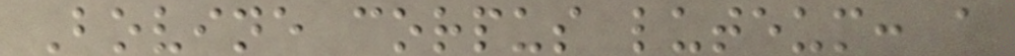Bovine corpus luteum: a
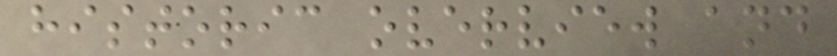historic overview and
